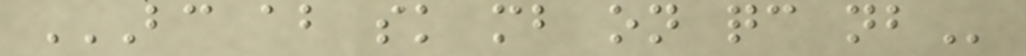BC AB SK MB ON QC NB
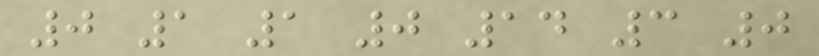0 1 1 0 14 3 0
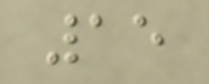15
